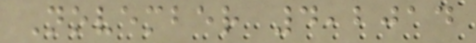November 4,2014
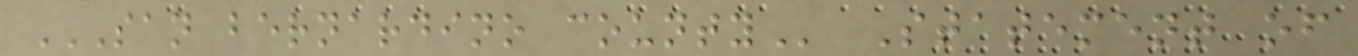SAN BERNARDINO COUNTY Statement of
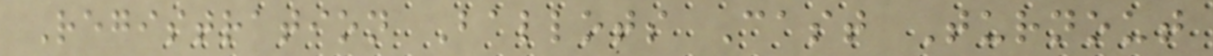Registration Ballots Cast Turnout
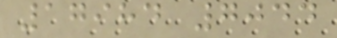17984 7044
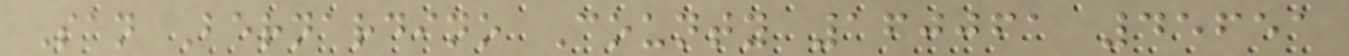San Bernardino County 160061 45651
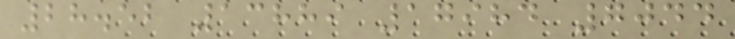28.52 13889 17984 7044
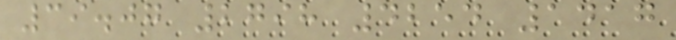39.07 2798 4254 1417
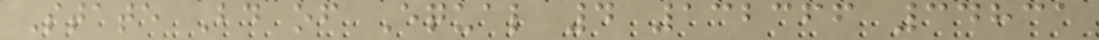State Bd of Equal 4 132366 34831
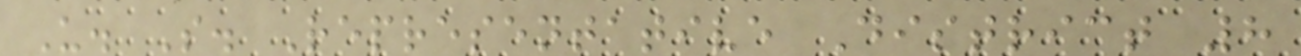U. S. Representative District 8
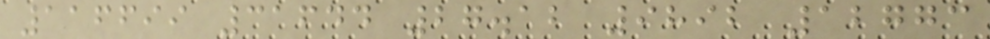116699 31644 27.12 9892 12773
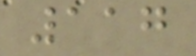117
